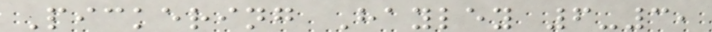Pickering Hayley 6-3,
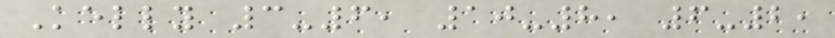Kelly 3-6, 10-8, 6-2,
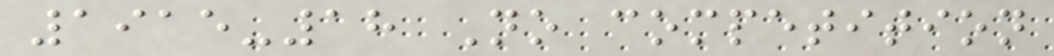1915-18 No competition
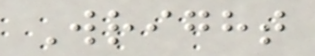Wright
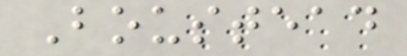Boustead
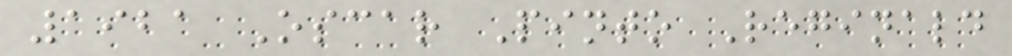1921 Oscar Pinto Reginald
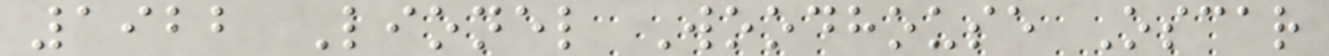1922 Lionel Woodhouse Oscar
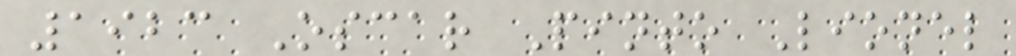1923 Oscar Pinto Lionel
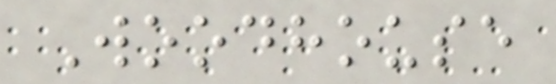Woodhouse
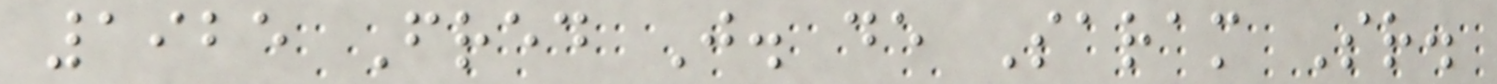1925 Fred J. de Saram Sr.
